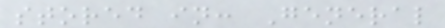stored in: General
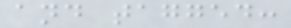and tagged:
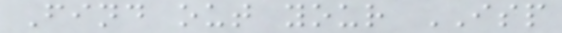Find out your ISP
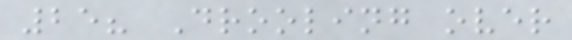25? Drooling over
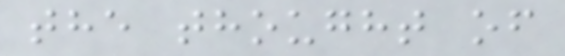the thought of
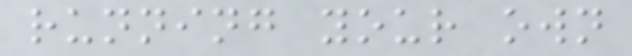running your own
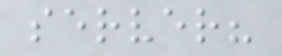server?
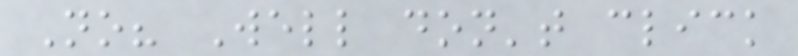No? Well don't click
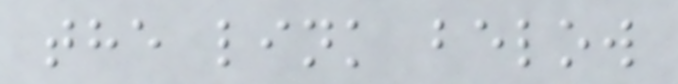the link below
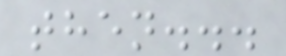then...
